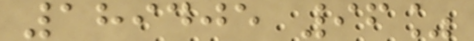189405 96%
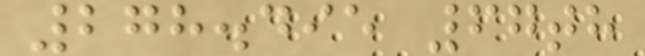278.495 67th
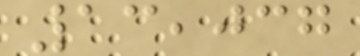13,037
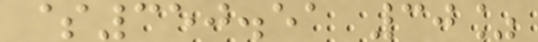$350.51 30%
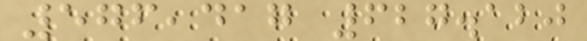576,417 627.120
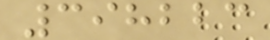398223
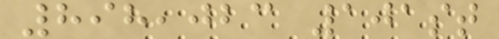898,023 101st
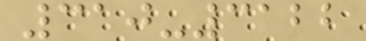310-3122
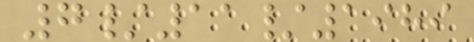7/11/1989
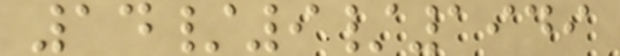14/9/1949
